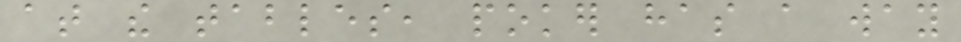at the tables, poker has a way
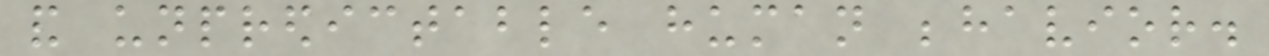and unpredictable human behavior.
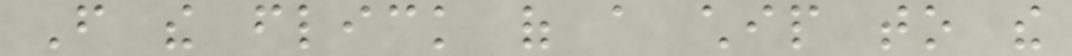From the flick of a chip to the
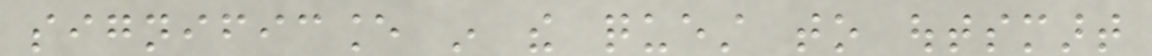significance in the quest to outsmart
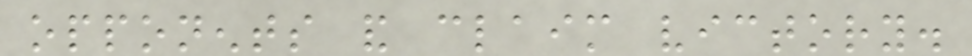opponents and claim victory.
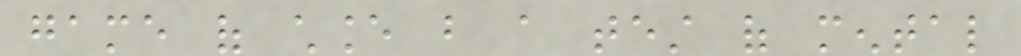game of chance but a test of mental
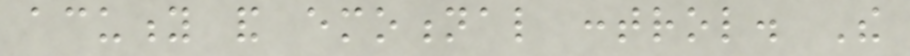acuity and emotional control. The
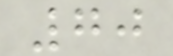70
